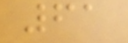61
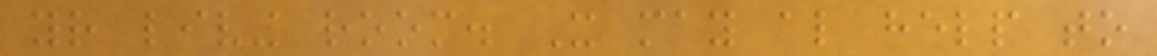your living room. It may also help to
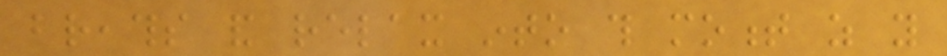breaths and relax into this moment as you
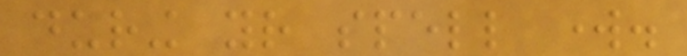during your spell work.
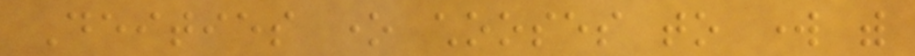Deities one chooses to work with
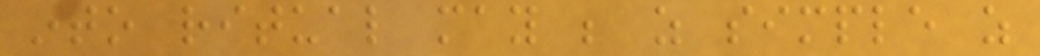into ritual may be as simple as
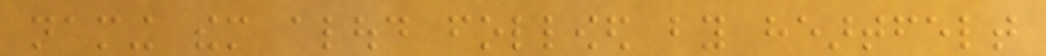naming them aloud followed by heartfelt
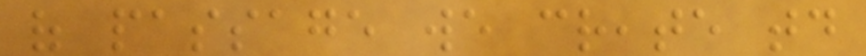of passage we create today
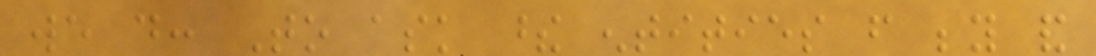we do: To ask these entities from beyond and
